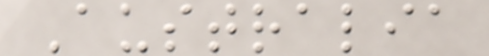Australia
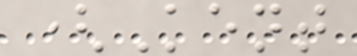(Kent
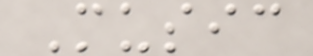Music
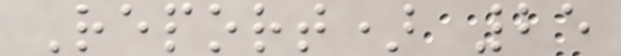Report) 25
